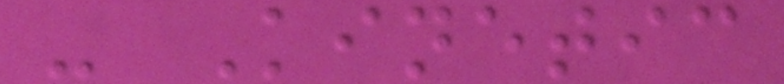- Kinetic
